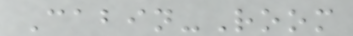Cabin-Room
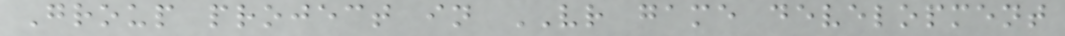Group project in VR game development
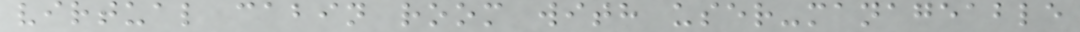virtual cabin room with user-manageable
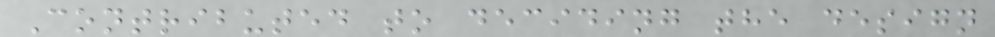Contributed to deciding the design
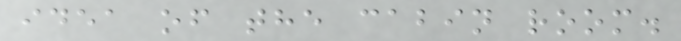idea of the cabin room.
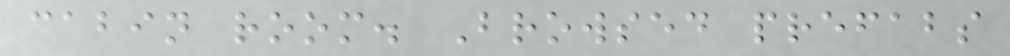cabin room. Browsed prefabs
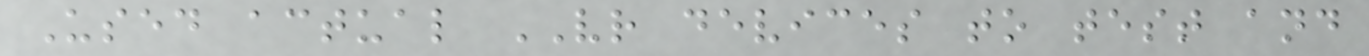Used actual VR devices to test and
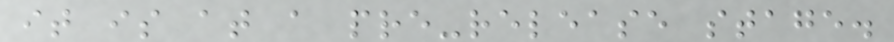it is at a pre-release stage.
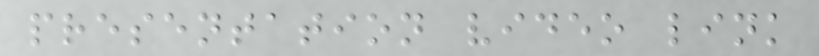presentation video link
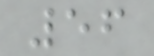56
